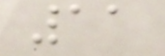11
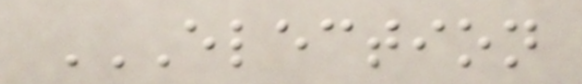ELECTION
